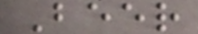Beer
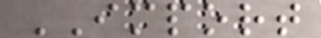IMPORT
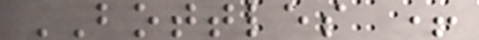BOTTLES +
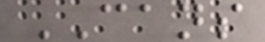CANS
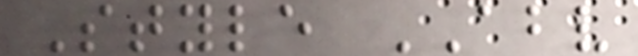Style ABV
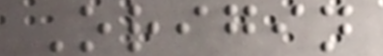Origin
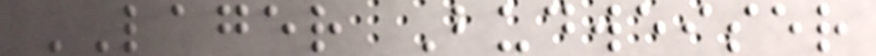LAGER Budweiser
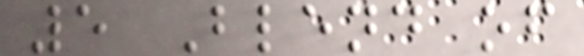5 Blend of
